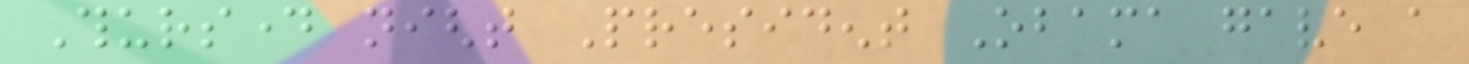Thursday night President Obama gave a
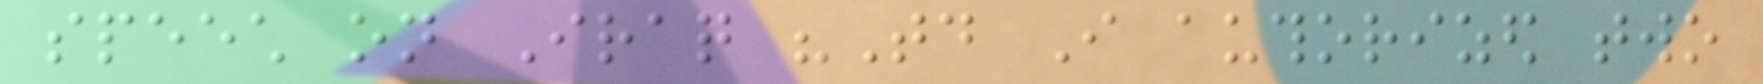speech on Iraq "Today I authorized two
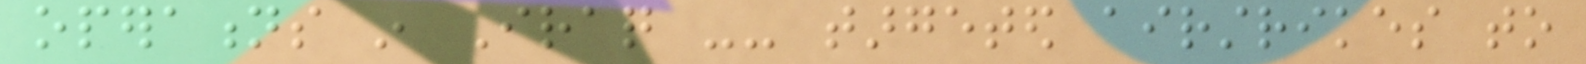operations in Iraq -- targeted airstrikes to
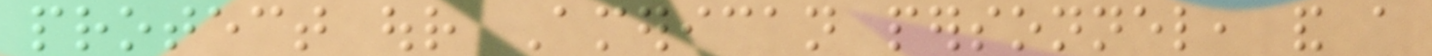protect our American personnel, and a
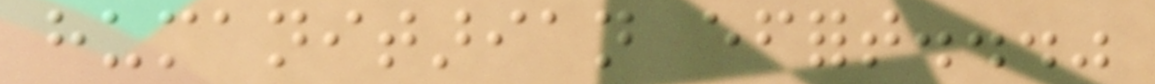humanitarian effort..."
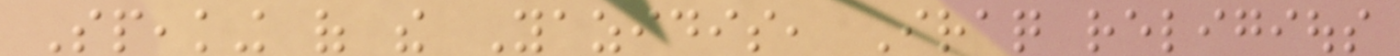Speaking of the Yazidis, Iraq religious
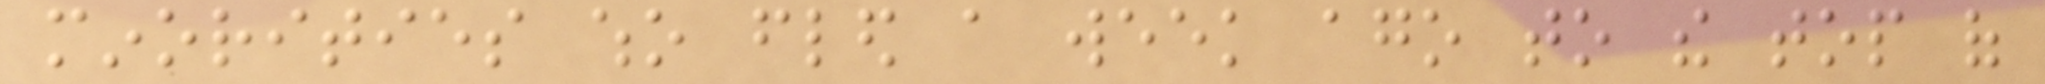minorities who fled a week ago to the top of
